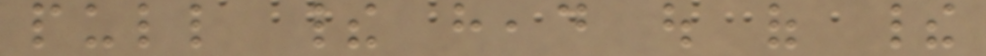pull their head out of their
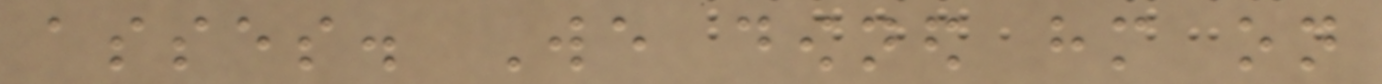asses. We downed him on
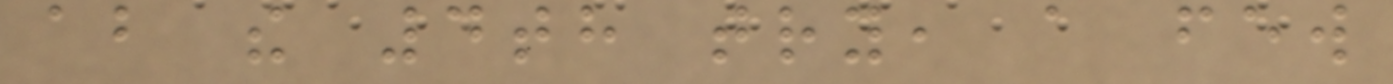about the 4th try, a few
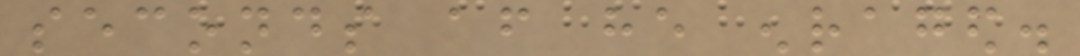seconds after he enraged.
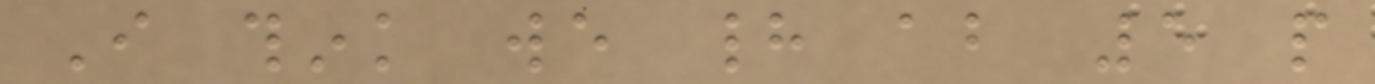I think we had about 5 people
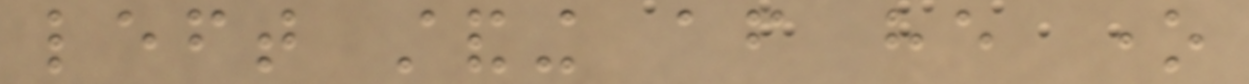left standing after he one
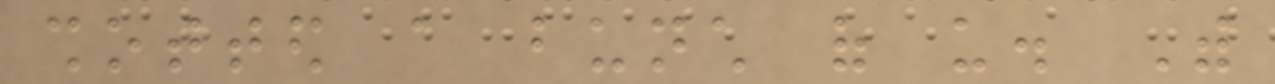shotted a bunch of us. With
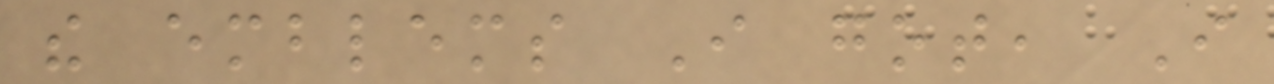the emblems I got, I
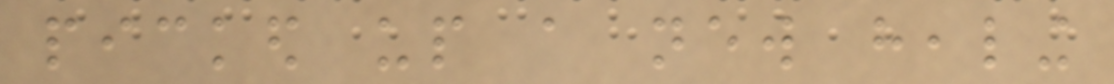picked up a new healing
